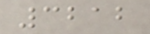3212
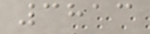3813
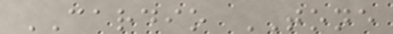CARDIO TONE
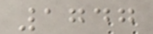1747
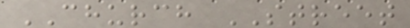CHURCH STREET
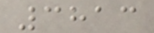3813
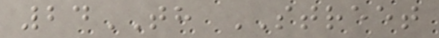24TH STREET
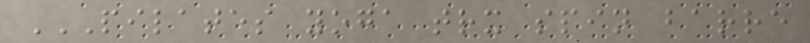PILATES YOGA TRX SPIN BARRE
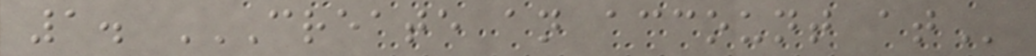1. CREATE AN ACCOUNT AT
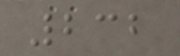232
